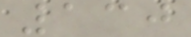130
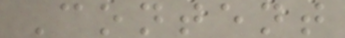Content
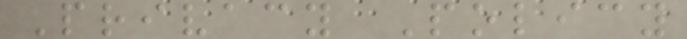Privacy Policy
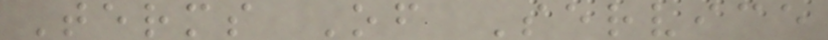Terms Of Service
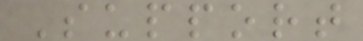Support
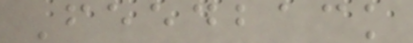Feedback
